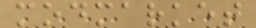modmarket
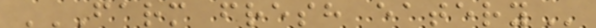FARM FRESH EATERY
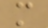m
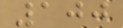100
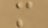m
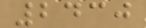2430
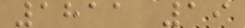1811 19
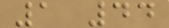1 44
